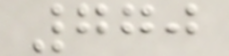770
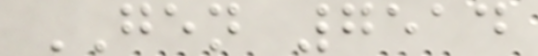GEN 7514
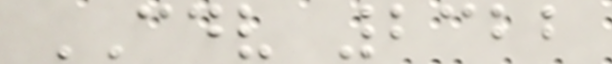CDV 2322
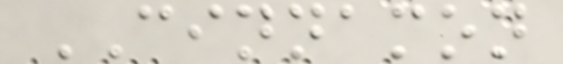CINNAMON
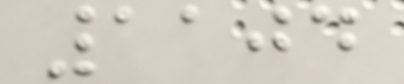1104
